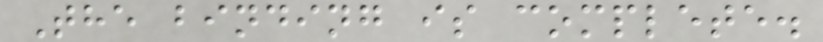The binding is complete.
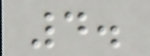4.
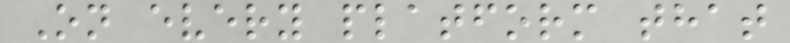On every platform that
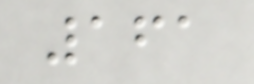161
